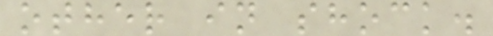other in shock.
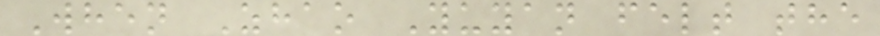When Zhao Yuyan felt the
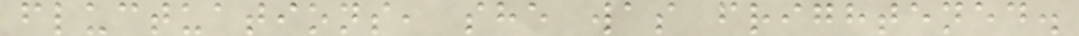fluctuations, she was frightened.
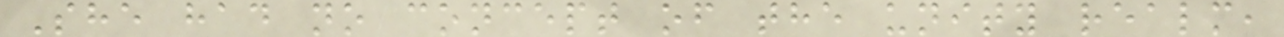She had no concept of the unity realm,
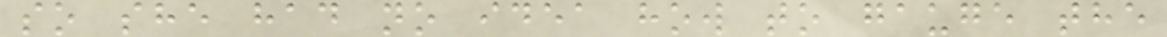so she had no idea how to gauge the
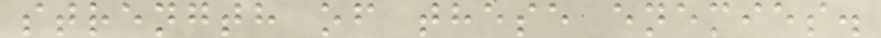strength of these enemies.
